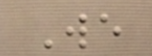We
